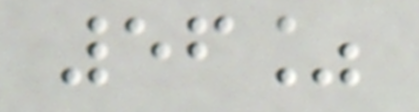56%
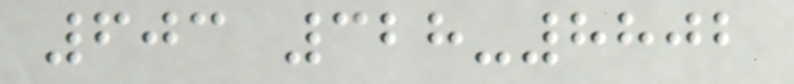603 328-8802
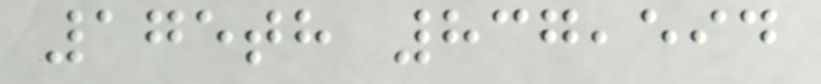175th 837,594
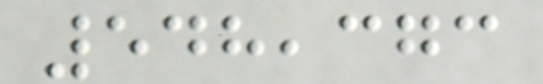548,373
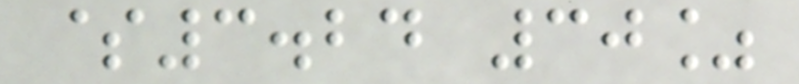$3.24 30%
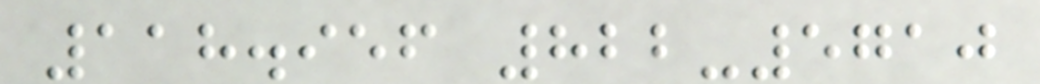118.956 822-5710
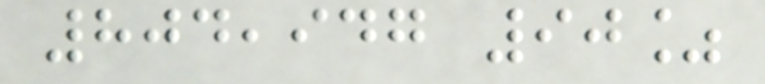804,947 90%
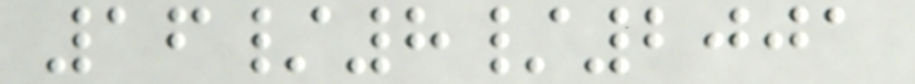16/8/2001
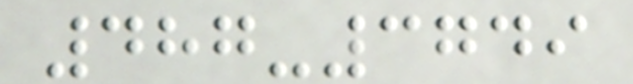487-3749
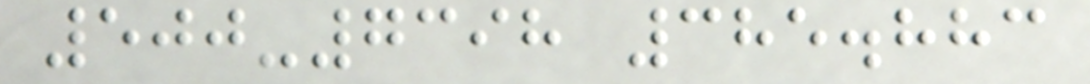500-7398 385.883
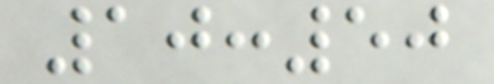10:50
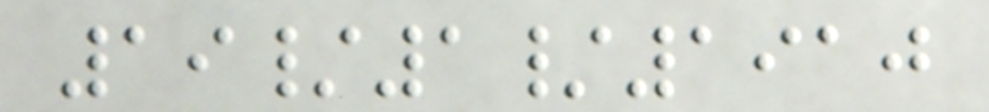19/1/1910
